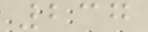237
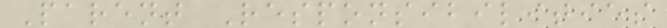Parent Responsibilities
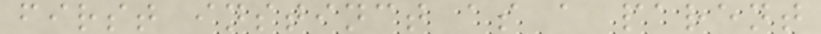first instinct as a parent
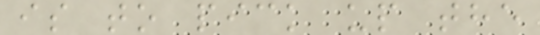is to pick up the
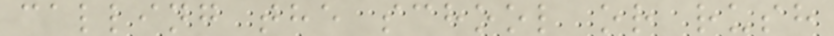calling the school or rush
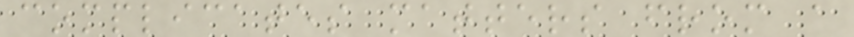complicates matters from a
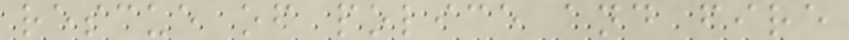rescue of police and fire
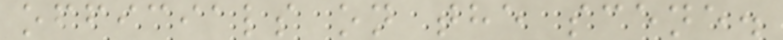officials on the scene.
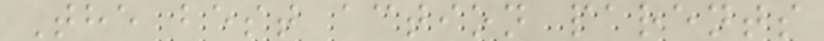The best action parents
